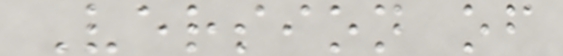Version of
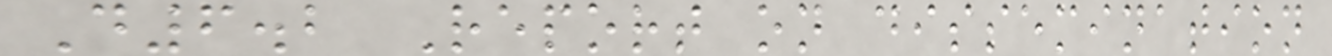D6.2 Report on dissemination
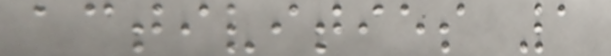activities 1
